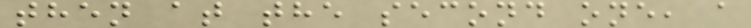then at the second one, a
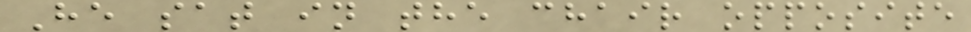He sat in the chair opposite
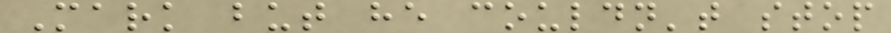Mark but he couldn't stop
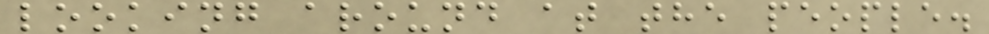looking around at the people.
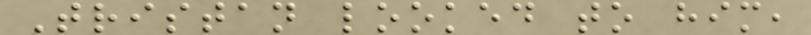Tristan looked to him,
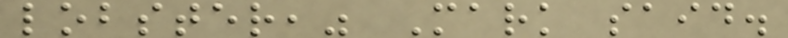lobster," Mark said.
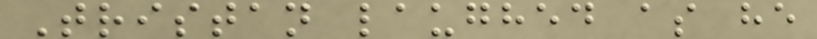Tristan laughed as he
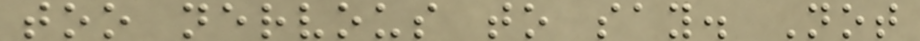too nervous to say. Not
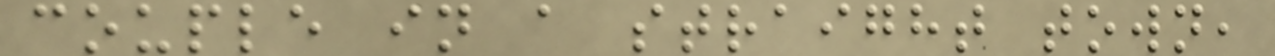couple in a straight town,
